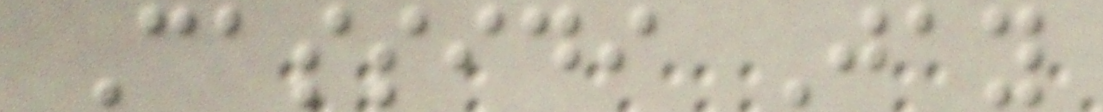Cassidi Jay
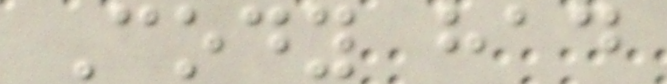Cody had
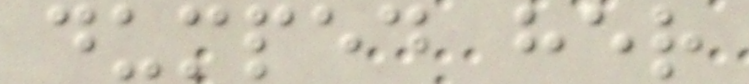dumped her
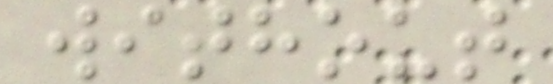without
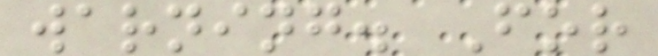warning. For
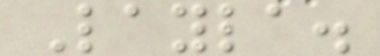Layla.
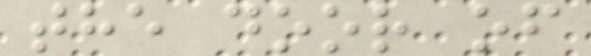the door of
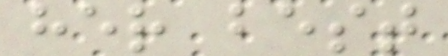her best
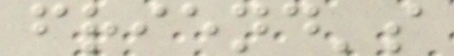friend's
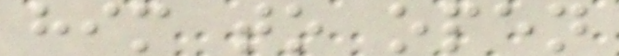him to open
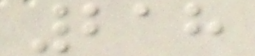218
